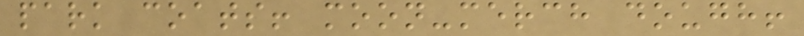park coats! moon-merch dough!
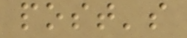post's
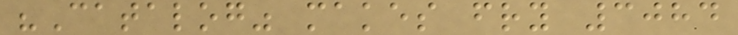"Catalog" makes fry 3084
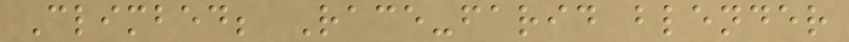Climbed; Race-farid blender
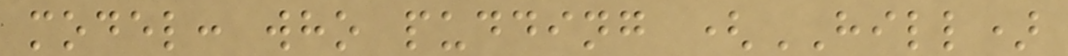model: who pudding (HILL)
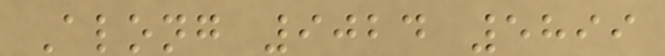Along 9024 5899
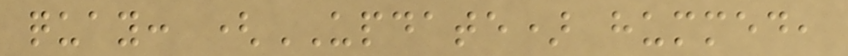quay: (UPDATE) hummed,
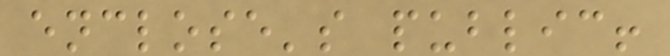enclose's public!
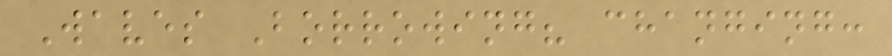Waves Borrowing? changing:
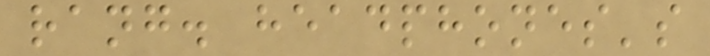rang. headphones's
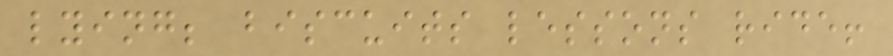lying; biscuits lessons ride!
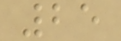25
